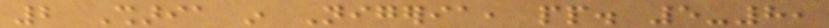2 Sharia in Nigeria, pp. 5-8,
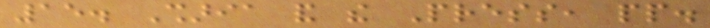15. Sharia and the Press, pp.
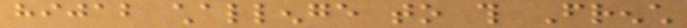hijab challenge to this French
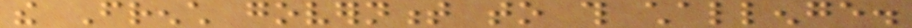the French government to this challenge.
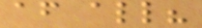after all?
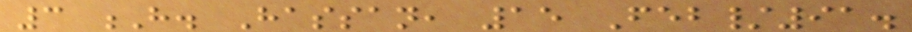3 H. Hassan, 15 Feb/91.
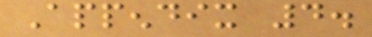Appendix 4.
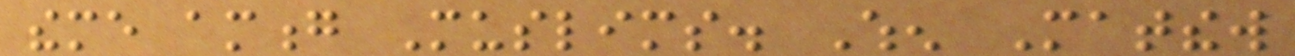theme among Muslims. When Matthew
